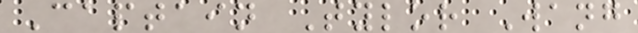Captain Tylor Wang
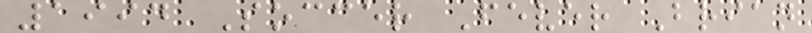1994 Soccer Fever Brian
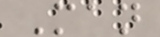Man
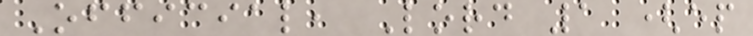Official, Lord 1 (ep
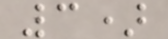3)
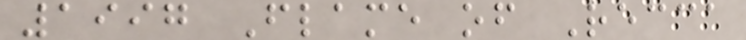1997 Flame of Recca
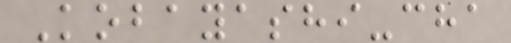Kobayashi-cha
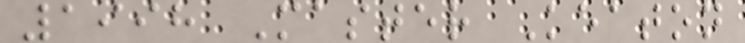1998 Master Keaton
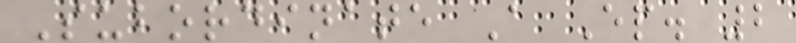Subordinate A Ep. 2
